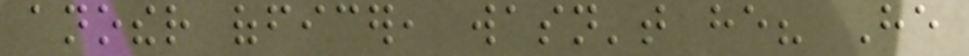another officer, wasn't he? He
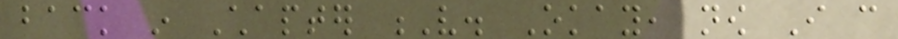back in Chapter V. Okay, now I can
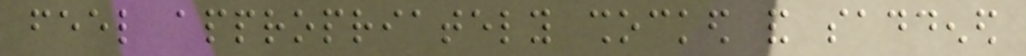feel appropriately shocked and saddened
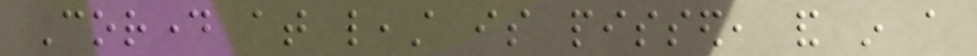Corday at least is pissed, and in a
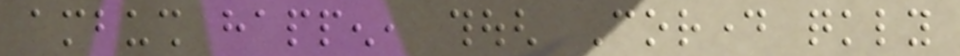ambush happen, though Corday quickly
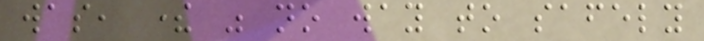was, there was no way to safely
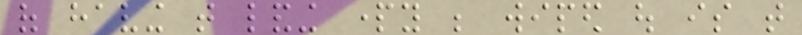of having that landing party be wiped out is that
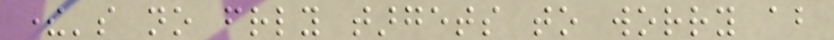there's no friendly targets to worry about
